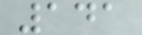141
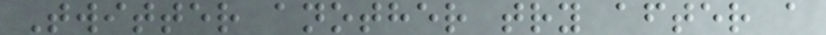Twitter another try after a
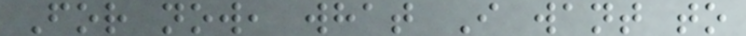For now, what I want to
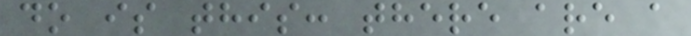do is this: there are a
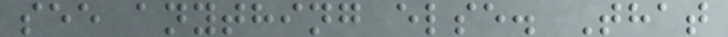see anything else. That
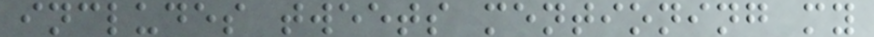includes tweets mentioning my
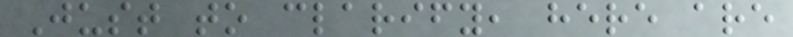Just to clarify, here are
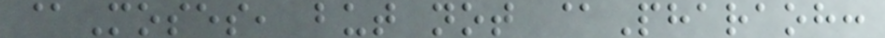@Moses, but not @Pharaoh:
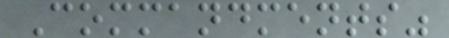Commandments"
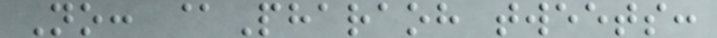No: @Pharaoh tweets:
